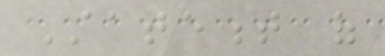Statement of
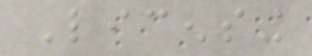Licensing
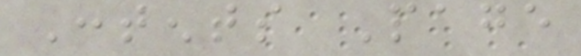Contents Page
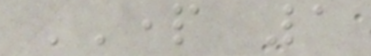PART 1
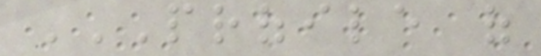PROFILE OF
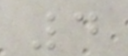4
